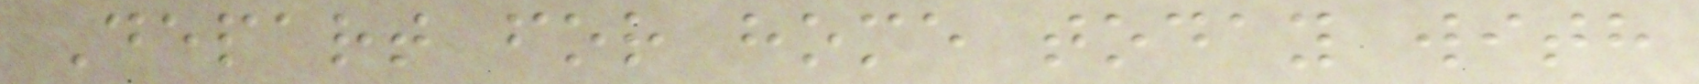Depart for home today with
